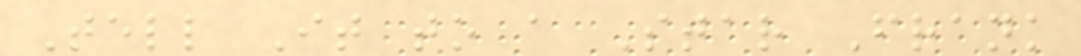Tell It to a Star Frank
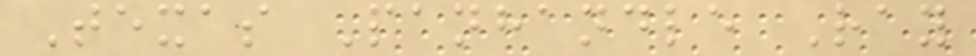Texas Panhandle Ray
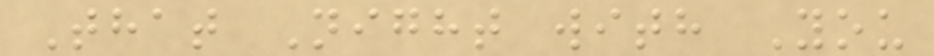That Night with You
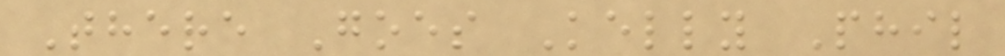There Goes Kelly Phil
